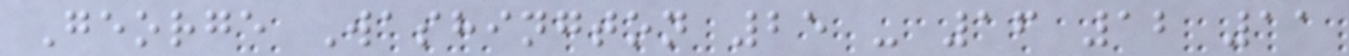George Washington 25 - 16 12 11
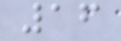16
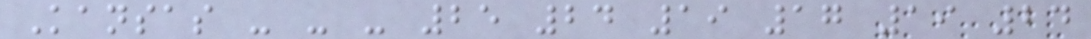Kansas - - - 25 24 19 17 19 24
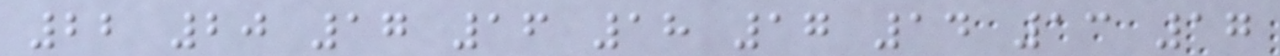22 20 17 16 18 17 14 13 17
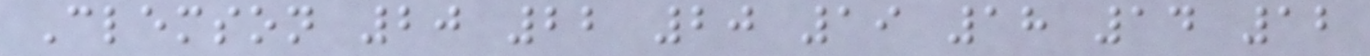Clemson 20 22 20 19 18 14 12
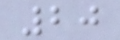20
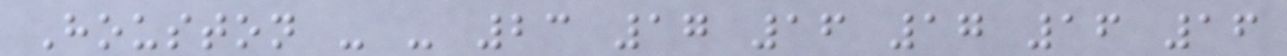Houston - - 23 17 16 17 16 16
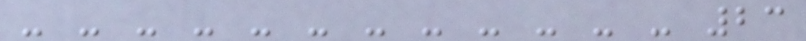- - - - - - - - - - - - 23
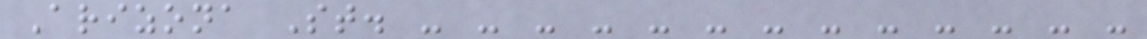Arizona St. - - - - - - - - - - - - -
